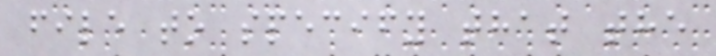file to specify that the
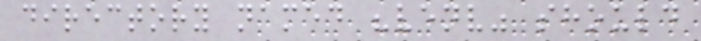directory named "venv" should
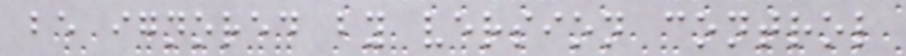be ignored by version control
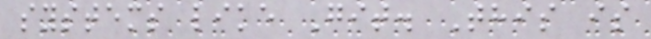systems like Git. This is
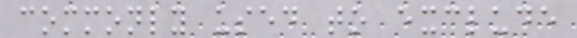commonly used to exclude
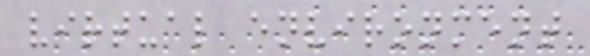virtual environment
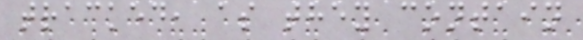tracked, as they contain
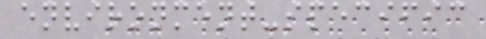environment-specific
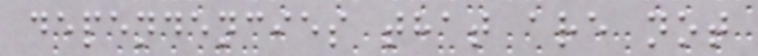dependencies that are not
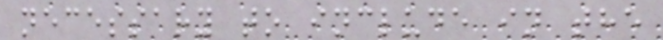necessary to include in the
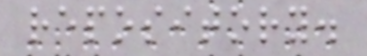repository.
